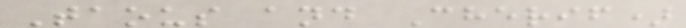Taous and Cherif)
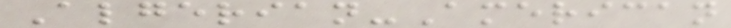Algerian-American
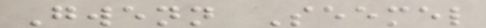Gwenn Seemel
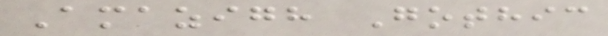Amazigh Gothic
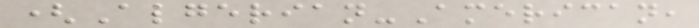(Algerian-American,
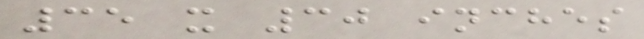35 x 30 inches
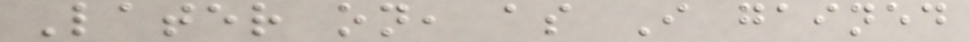Later on, as I gained
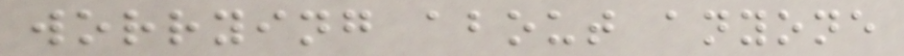worrying about anyone
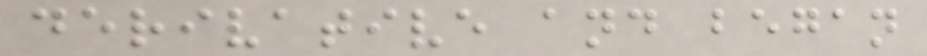derivative and began
